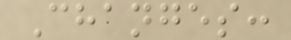Changes:
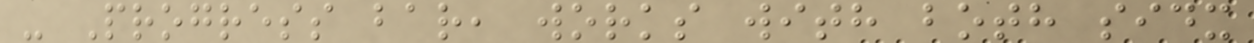- Progress bar, works with both sidx
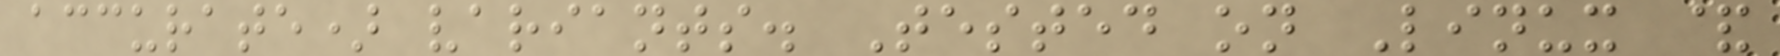accurate) variants. Tested on Linux &
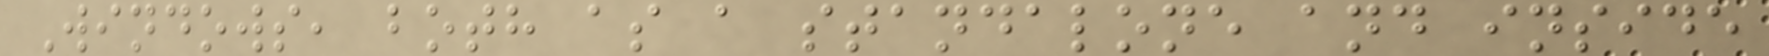Windows, both as a standalone and inside
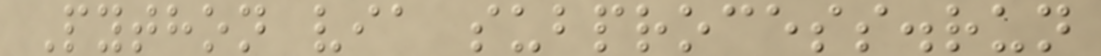Python via subprocess.run
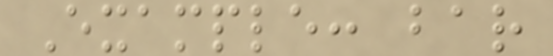Example: bar
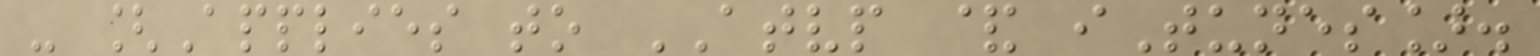- [Applies to ATVP & iTunes].
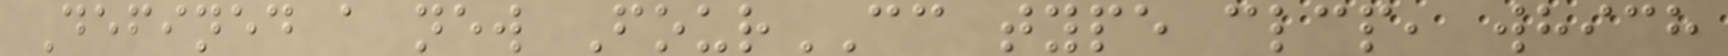Defined a new FourCC type clcp, which
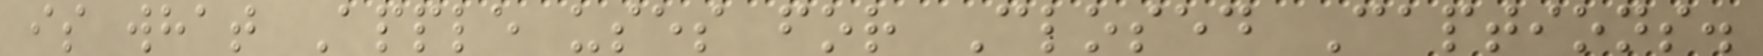is what Apple uses for Closed Captions.
